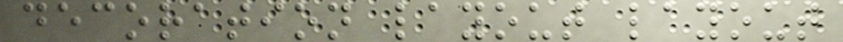decoration layout layout
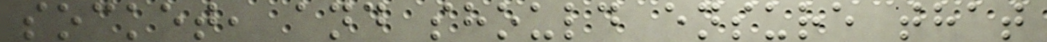socket, and should ensure that
